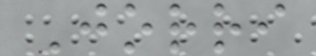Jorri
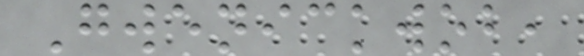Gwenickwob,
